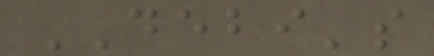DEBI's
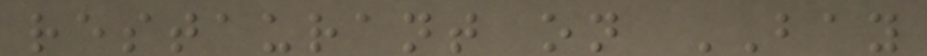restaurant on BAY
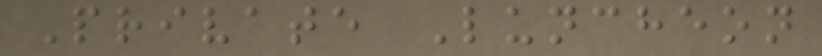Private Luncheon
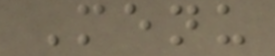Menu
